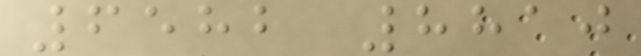6582 8810
